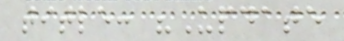title: "Update
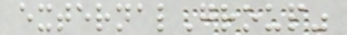externalGroup"
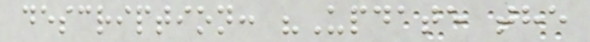description: "Update the
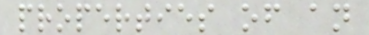properties of an
